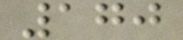170
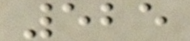525
